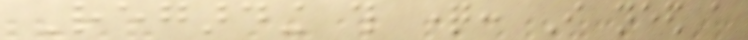Regarding this question: I need a
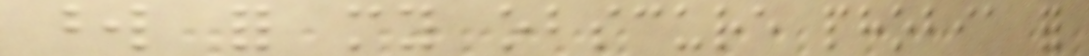word for my obscure phobia for
